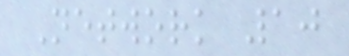Network 10
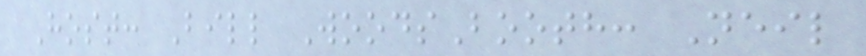Host: Bill WoodsBooth: Neil
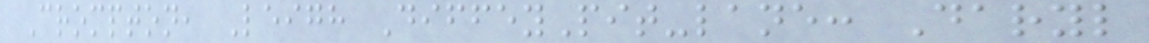Crompton, Leigh DiffeyPit-lane: Daryl
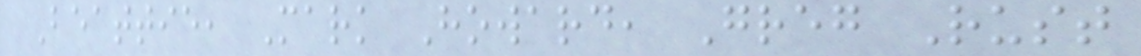Beattie, Mark Howard, Greg Rust
